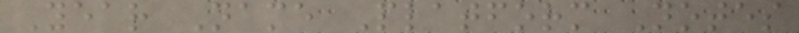Year Name Platform Notes
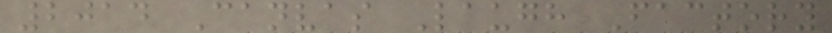2014 Canvas Laugh Factory
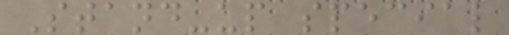Stand-up special
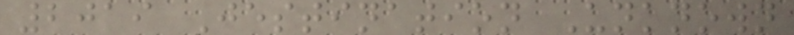2019 Jestination Unknown
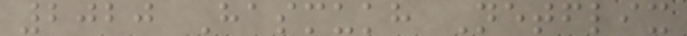2020 Hasmukh Netflix
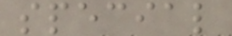special
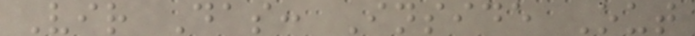Vir Das: Inside Out
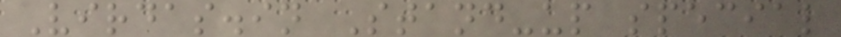Virdas.in Stand-up special
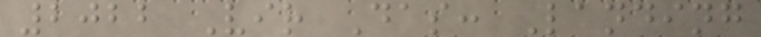2022 Vir Das: Landing
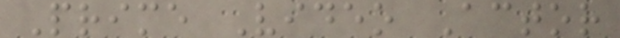Prime Video Actor
